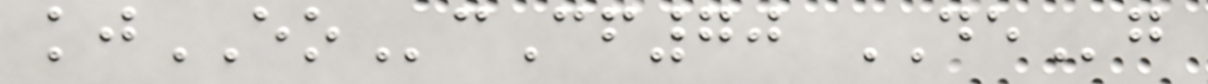kjEOcCf70 DEg
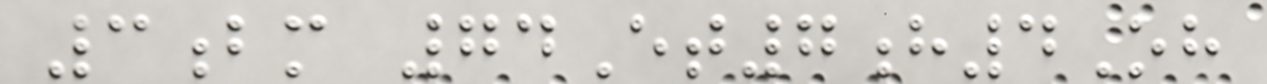3bm 74Et7h4Oh
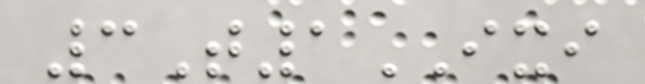3T1IXI
